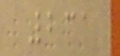231
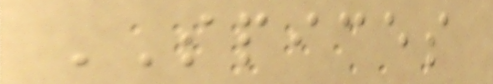SPICES
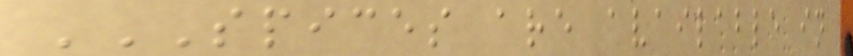SPICES ARE AVAILABLE IN
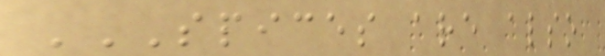SPICES ARE ALSO
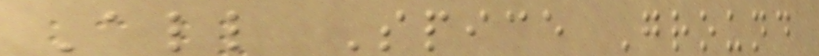All Spice Ground
